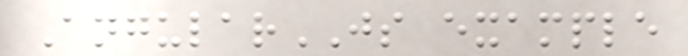AngularJS example
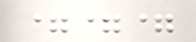===
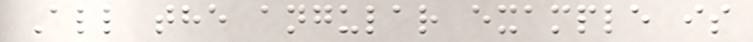All the angular example is
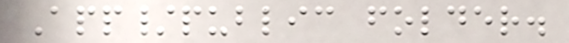App/public folder.
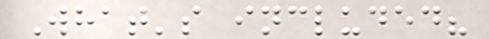What's included?
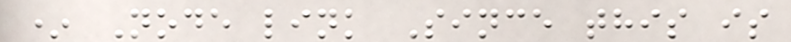* Node link Since this is
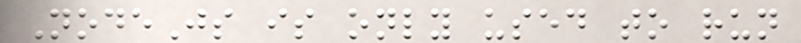NodeJs is only used to run
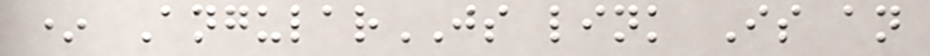* AngularJS link Is an
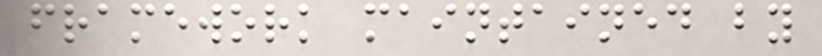framework maintained by
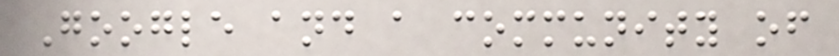Google and a community of
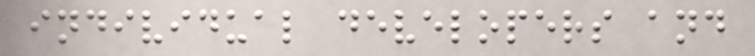individual developers and
